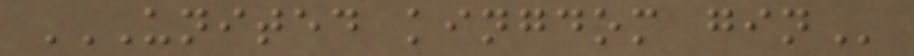UNITED KINGDOM GIN
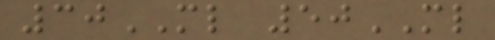30ML 50ML
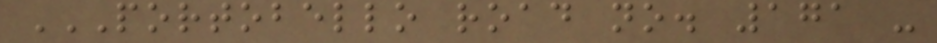PORTOBELLO ROAD NO. 171 -
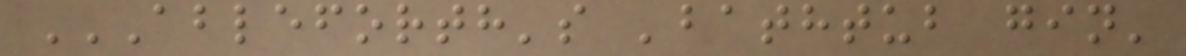ABLEFORTH'S 'BATHTUB GIN'
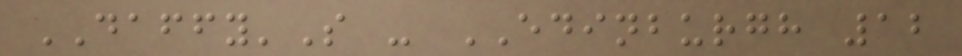DAFFY'S - EDINBURGH 12
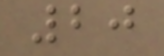20
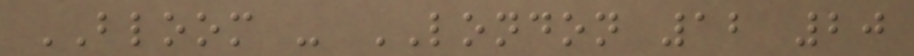BLOOM - LONDON 12 20
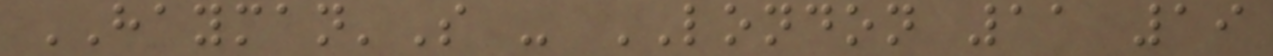HAYMAN'S - LONDON 11 19
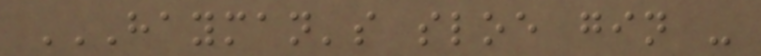HAYMAN'S SLOE GIN -
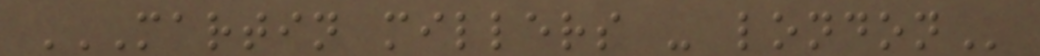MARTIN MILLERS - LONDON
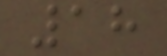18
